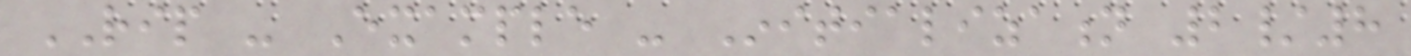RIP - Example - Initialization 2/8
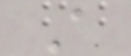A
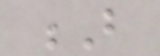B
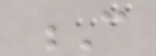C
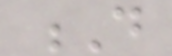D
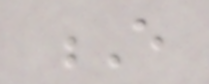E
